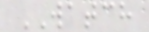WATCH
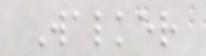Walker
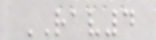RAV4
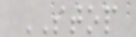STOP
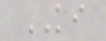KI
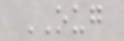OUG
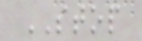STOP
